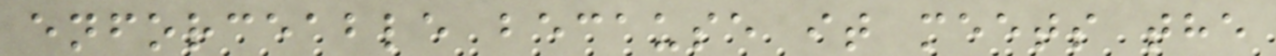enforceable because it meets the
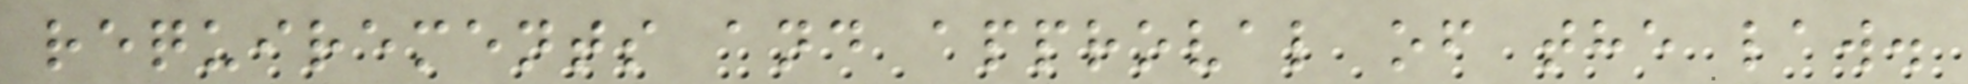requirements and approval of the law.
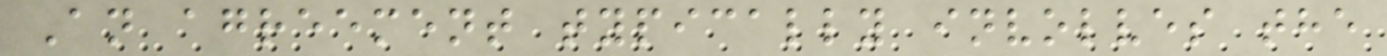An agreement typically involves the
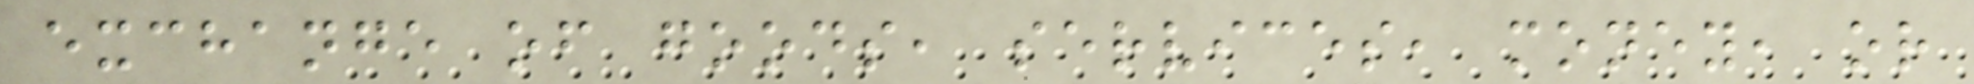exchange of goods, services, money, or
